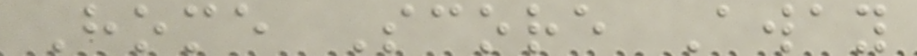Home Score Away
